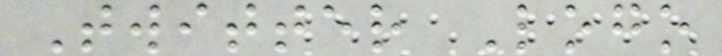Twitter Logo
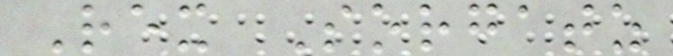Rex Sorgatz
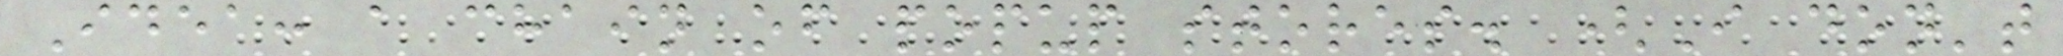Idea: a chain of popup stores. (I don't
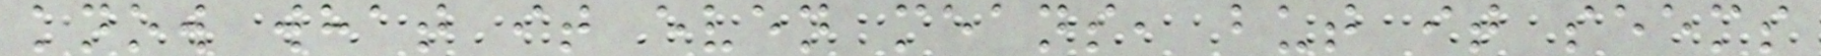know what it even means, but it seems
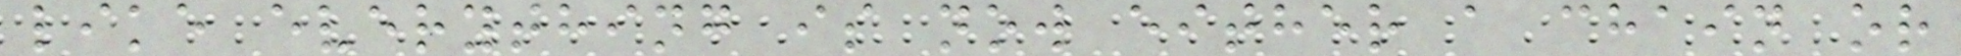like everything is now either a chain or
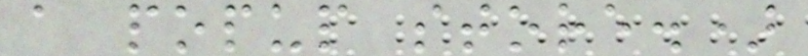a popup store.)
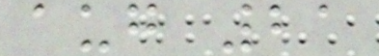aug 21
